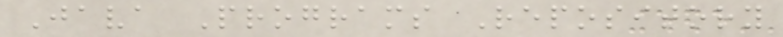Java Programs Repository
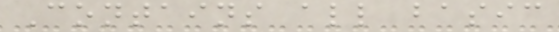Contains all basic
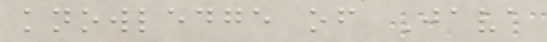knowledge of Java
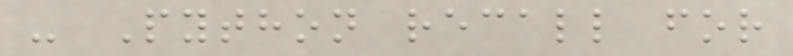- Python recall for
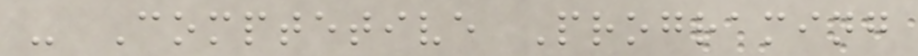- Comptetive Programing
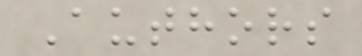Authors
